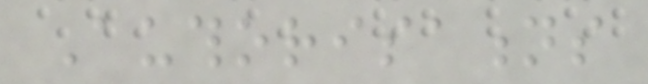Authorisations
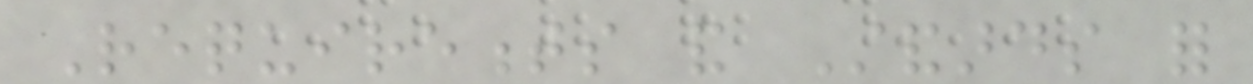Requirements and Standards for
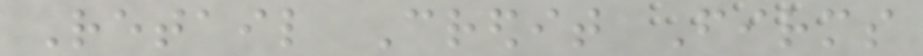Retail Credit Firms
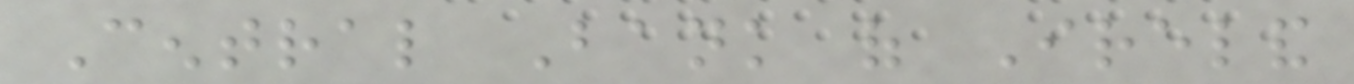Central Bank of Ireland
